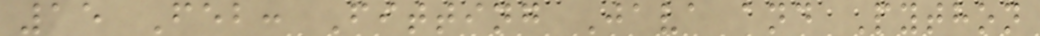15 Feb: Fitting Java and Python
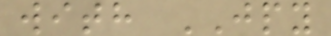with JPY
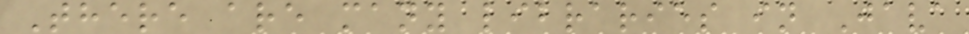There are many libraries in Java
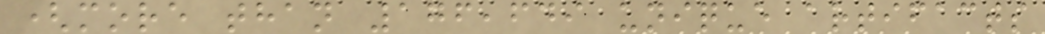(more than 176,649 unique artifacts
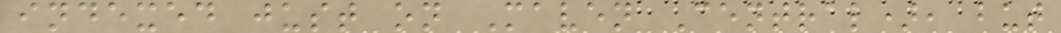indexed just on Maven Central), but
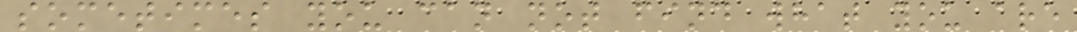sometimes you can not find what you are
